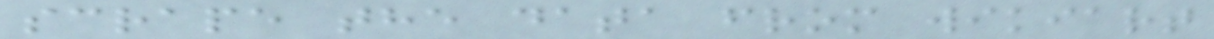scrape the data from wikiart
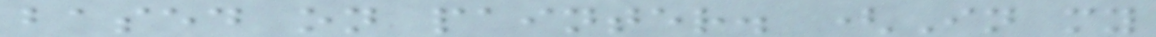based on painter. (In my
